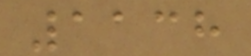1138
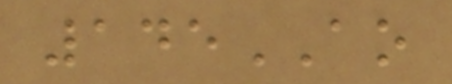145AO
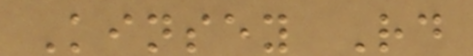Kinsey Rd
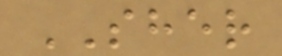SHER
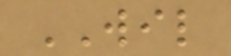WIL
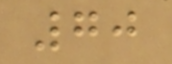70
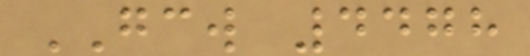GCW 4478
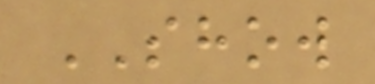SHOW
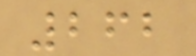262
